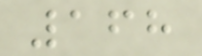168
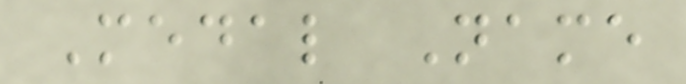Medal Name
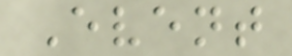Event
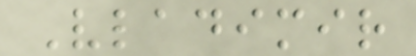Vladimir
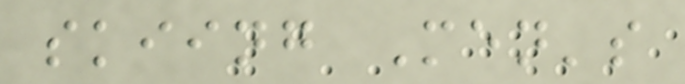skiing Men's
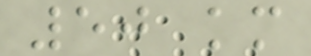50 km
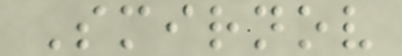Smirnov
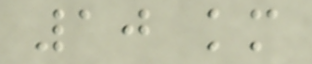10 km
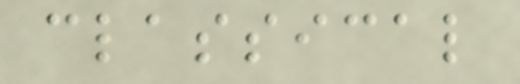classical
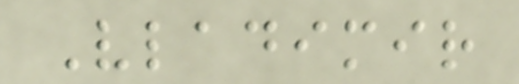Vladimir
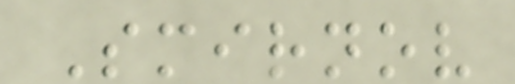Smirnov
